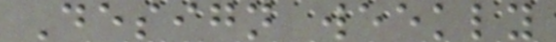Design weekly
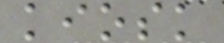kiosk
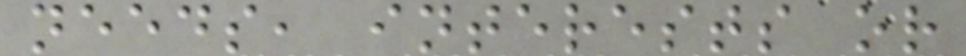needs, interests or
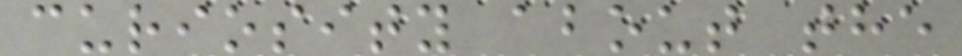curiosity about the
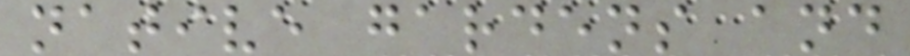native gardens and
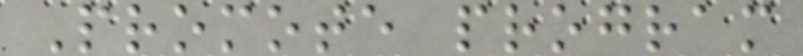Promote program
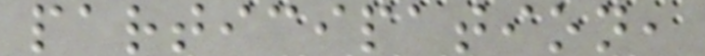participation,
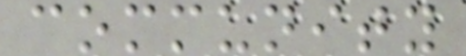community
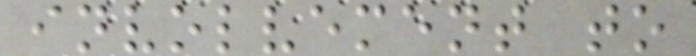involvement to
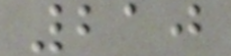210
